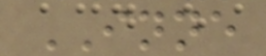INNE
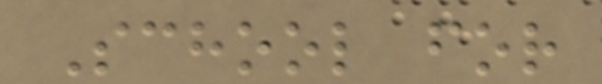School for
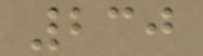230
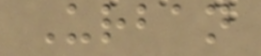Urban
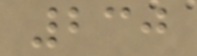230
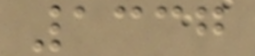1337
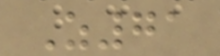Z71
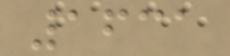1631
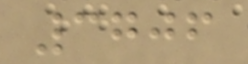3706
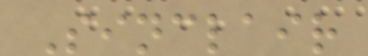Sinclair
